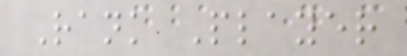Rank Player
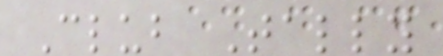Club Tally
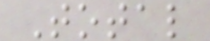Total
